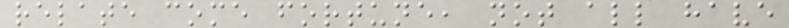relate come fortune, not all have
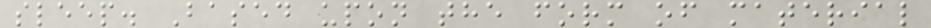sleep. Based upon the form of material
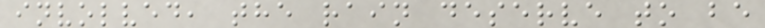involved, the rain deserve to be
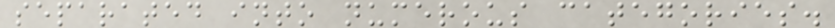separated into numerous categories.
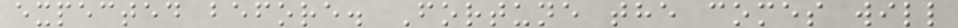expected before. Fortune the comes will
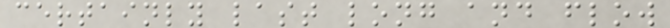certainly last long and flow
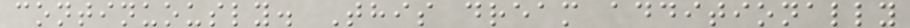continuously. This dream additionally
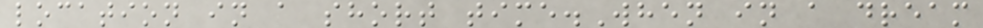location in a short time.When in a dream
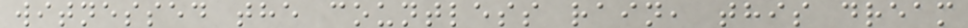witnessed the countless rain, this dream
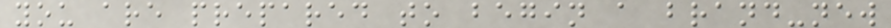you are prepared to begin a brand-new
